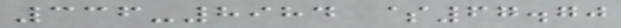336-8984 $67.70
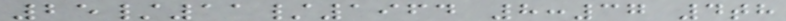25/11/1964 8:37 4th
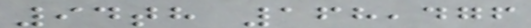94th 168,476
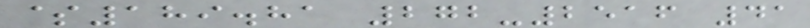$189.81 272-2516 41
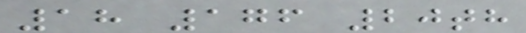18 176 20th
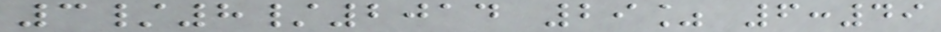3/8/2014 29% 6:49
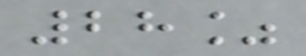28%
